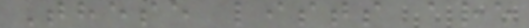These lists are
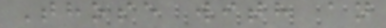Those with an
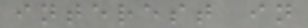interest in
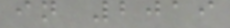in 2019
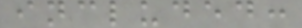included:
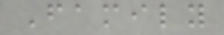Family
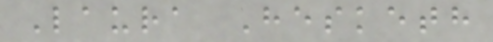Laura Hesketh
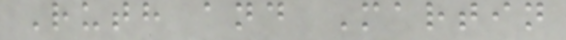Ruth and Martin
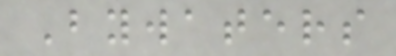Bywaters
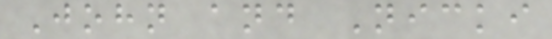John and Nicki
